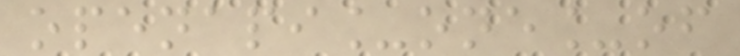openapi_one_of
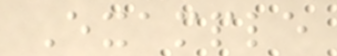Example
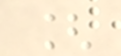[
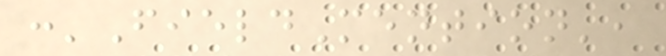:'FieldMention',
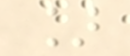]
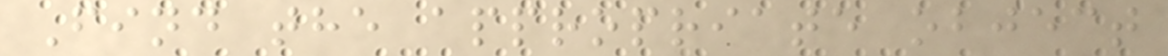Find the appropriate object
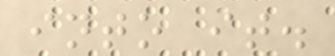into it.
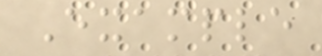Example
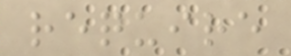require
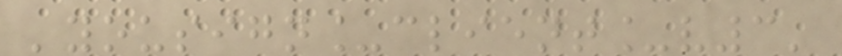'yousign_client_v3'
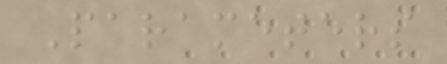Parameters
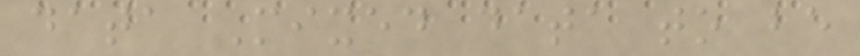data Mixed data to be
